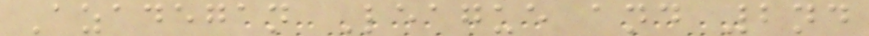Azadegan League and 2nd
